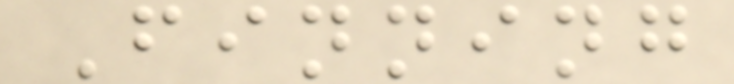Finning
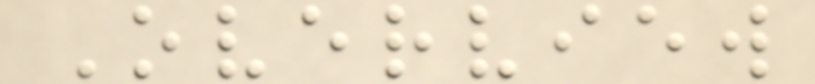Overview
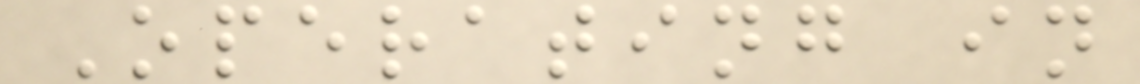Operating in
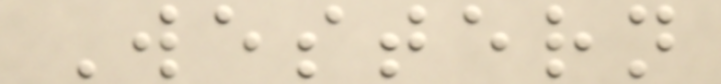Western
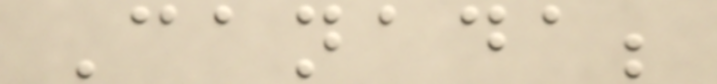Canada;
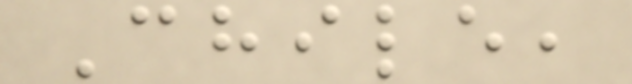Chile,
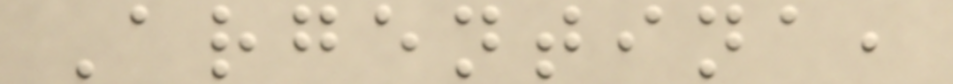Argentina,
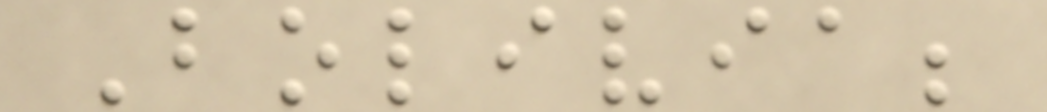Bolivia;
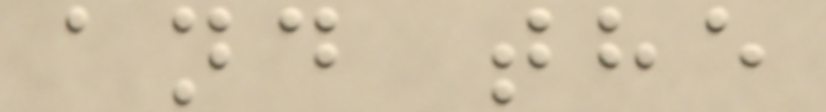and the
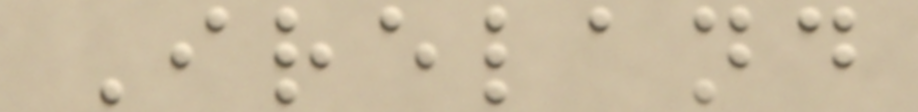Ireland
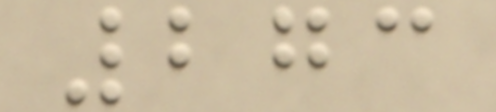273
